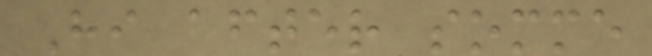Hi after somme
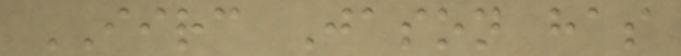IIRC Jason has
